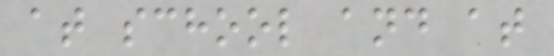at school and at
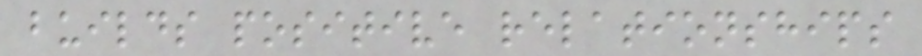builds positive relationships
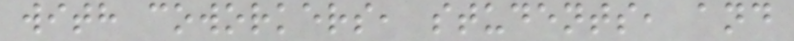with coworkers, students, and
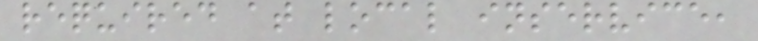required at local inservice,
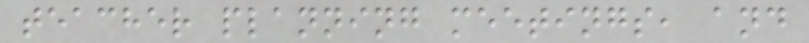teacher planning meetings, and
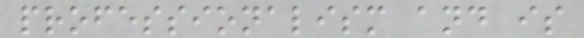professionalism and is
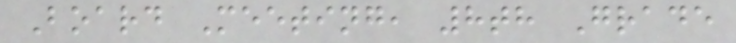Board Meeting, 8th Grade
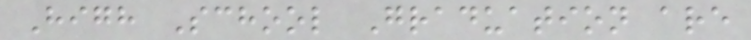High School Graduation are
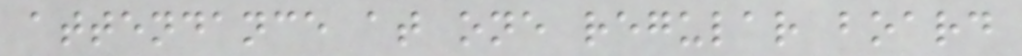attendance at one regular board
